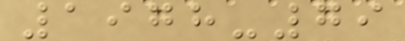1978-79
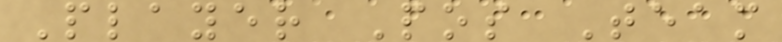Player Pos Team
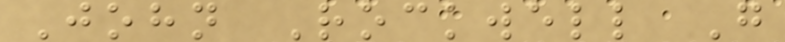John Rockwell G
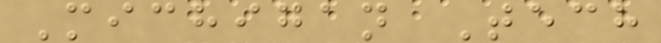Michigan Tech
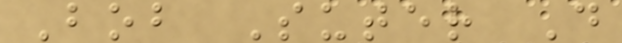Bob Suter D
